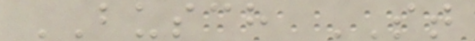BUSCH ST
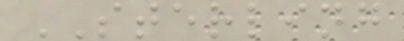STERLING
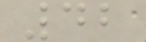42
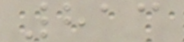813
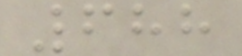688
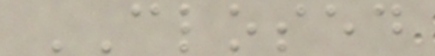CLOSED
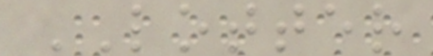LOTTER
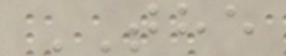THE
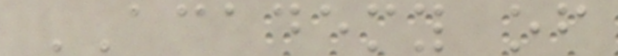ACADEMY of
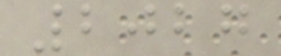2027
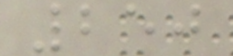250
